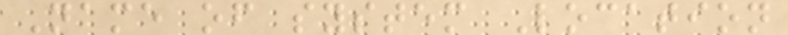Name of system Location
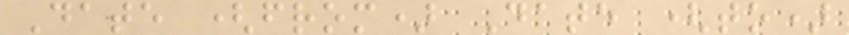Date (from) Date (to)
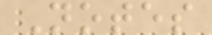Notes
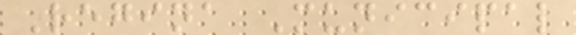Regina Municipal
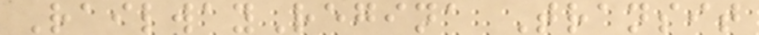RailwayRegina Transit
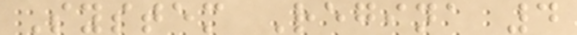System Regina 4
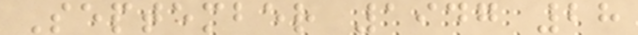September 1947 28
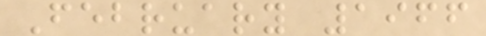February 1966
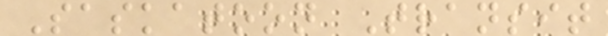Saskatoon Transit
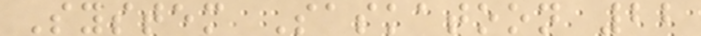System Saskatoon 22
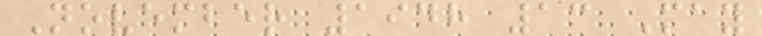November 1948 13 May
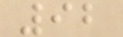92
